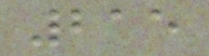215
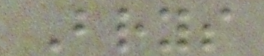Brys
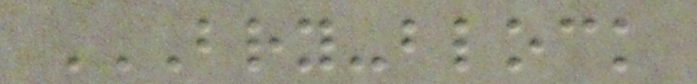BRY-BLOCK
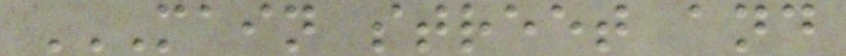MAIN STREET AND
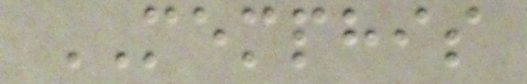MEMPHIS
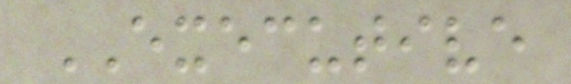EXECUTIVE
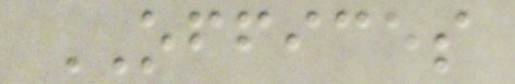OFFICES
